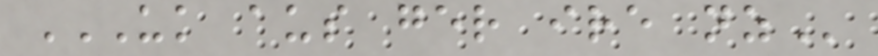UK AUS GER IRE NZ
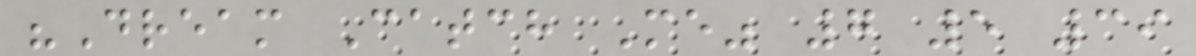"Dream Catch Me" 7 5 39
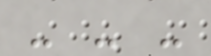- - -
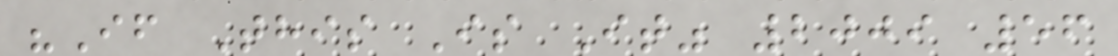"If This Is It" 2009 56
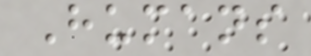Humans
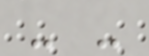- -
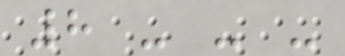8 - - -
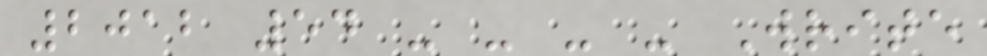2012 54 - - - - Write
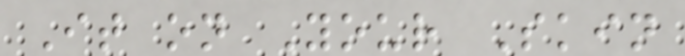It on Your Skin
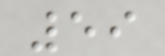59
